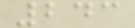243
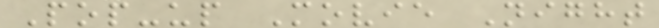Pop-up Movie Night
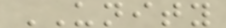UNITY
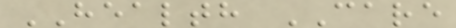HEALTH CARE
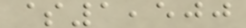$1,500
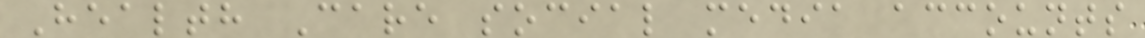Health Care social media accounts
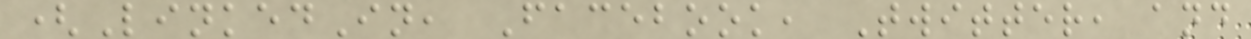(LinkedIn, Facebook, Twitter, and
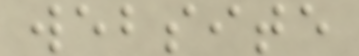website
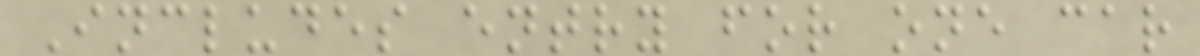Includes entry for one car
